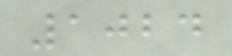1024
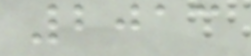2013
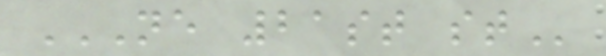NE 21ST ST
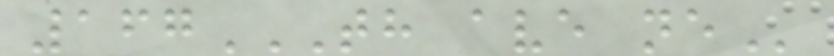167TH AVE NE
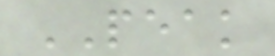PEAK
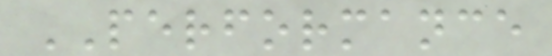PERFORMANCE
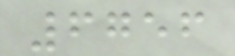6756
